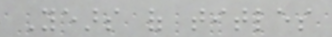Years of titles
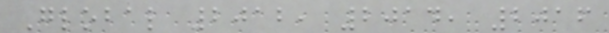Global 2012, 2014, 2016
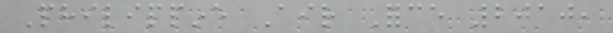Philippine Air Force 2010,
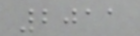2011
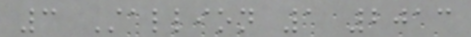3 Stallion 1 2013
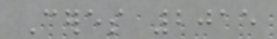Ceres 2015
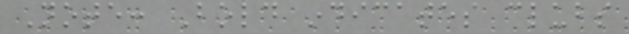Note: Bold indicates clubs
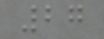27
